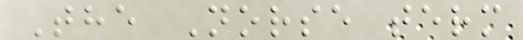The Norse term
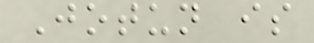Jotun is
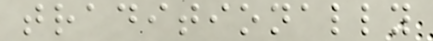traditionally
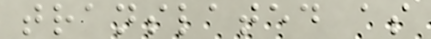translated as
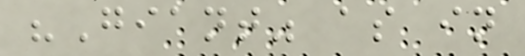"Giant" as in
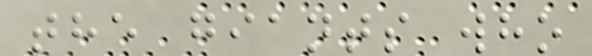the giants who
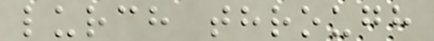lurch through
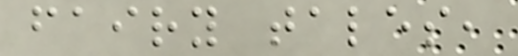fairy tales,
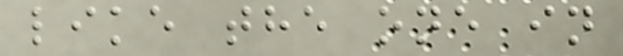like the one in
